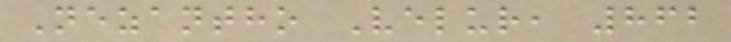Nezantho Velur, 862
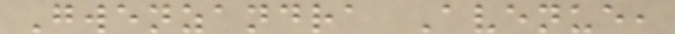Gwenzandra Avenue,
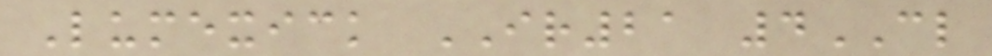Lumexick IR21 4CL
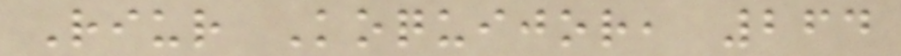Riur Koquijor, 264
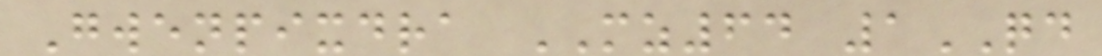Gwenpixdra MZ64 1QD
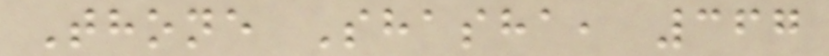Thone Shasha, 367
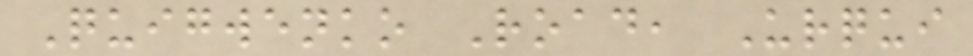Quigwenko Road, Urqui
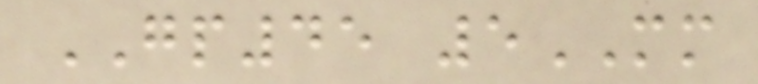GP45 5MM
